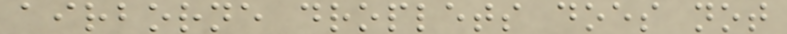airborne droplets does not
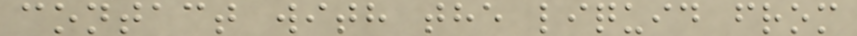contact with the liquid from
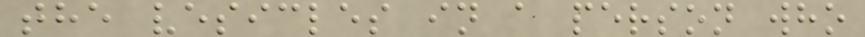the vesicles in a person who
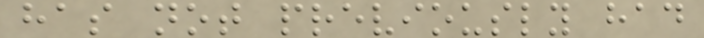has not previously had
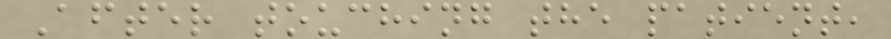After touching the patient,
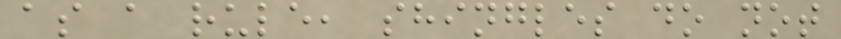as a rule, shingles do not
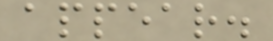appear.
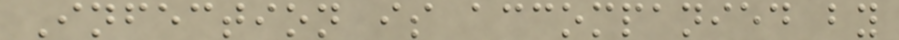Infection is accompanied by
